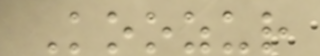Koozur
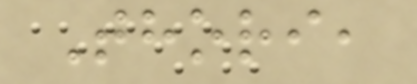Thori,
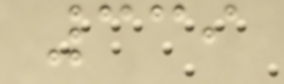339
